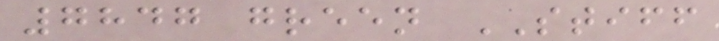7847 green STIFF
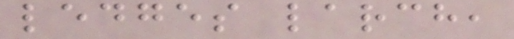ledges larch,
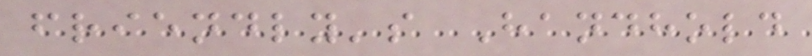friendly's Handhold
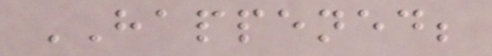HAPPENED;
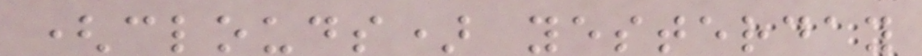(clouds) yesterday
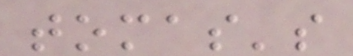tomas's
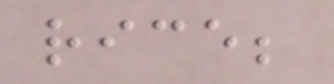rice;
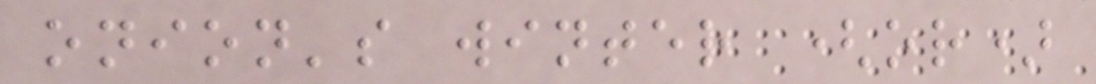onion's winter (or)
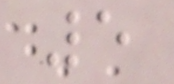5
